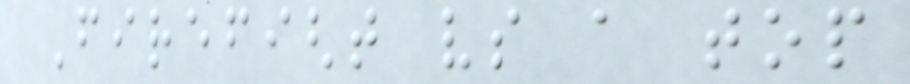Firefight vs a top
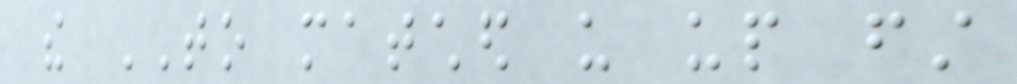the TO matched us up first
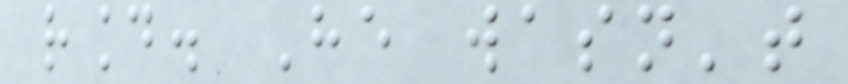round. He wasn't
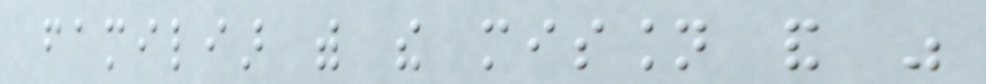familiar with the mission and was
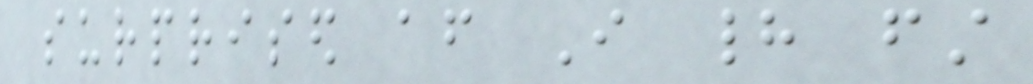surprised after I had first
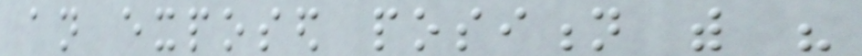an exposed position with his
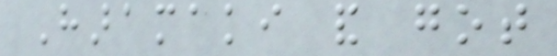Haramaki and got
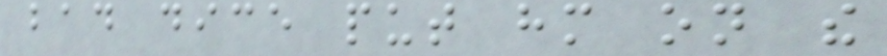bad dice put him on the
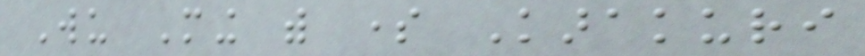Wu Ming with some Karakuri
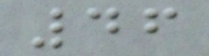46
